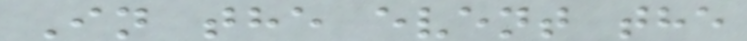In the event the
